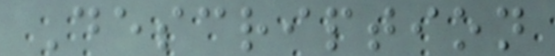Description
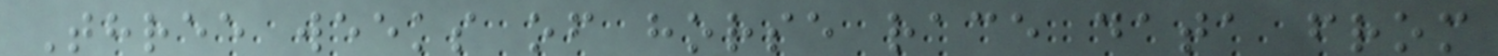Three weeks of horse race data from
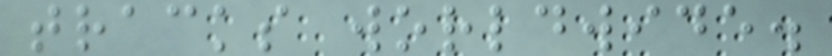tracks worldwide.
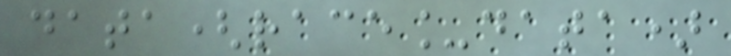data(race_data)
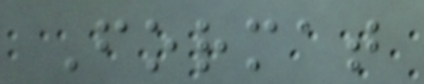Format
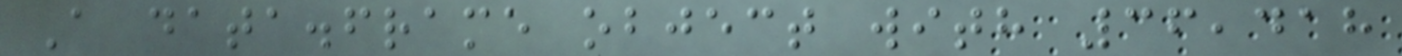A data.frame object with 36,418
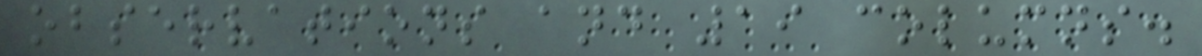observations and 19 columns.
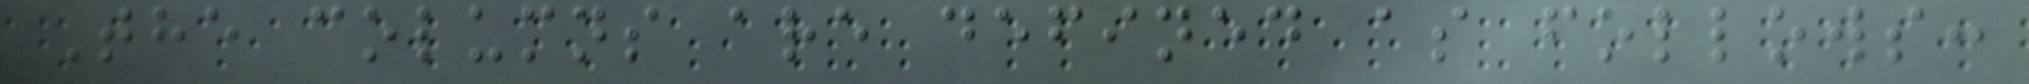The columns are defined as follows:
